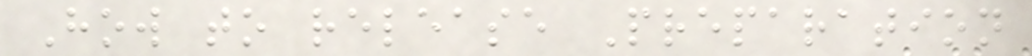How to release Preparation
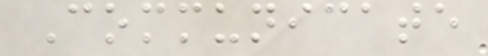Communicate
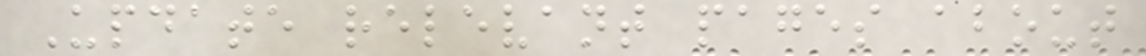Update relevant pages about
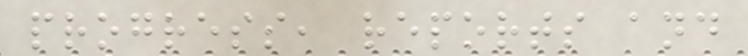progress, reports and
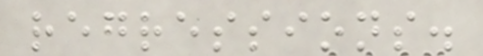regressions.
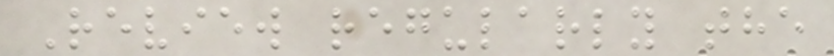Review regularly the
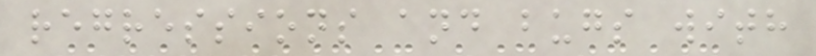regressions and bugs with
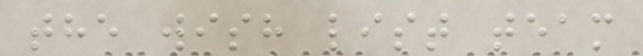the wish list team
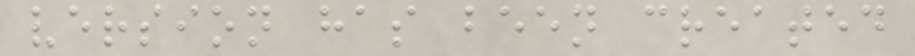version has been created
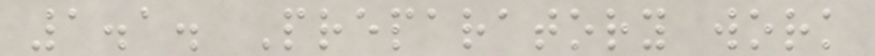1.1. Preparatory work
